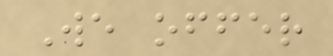We offer
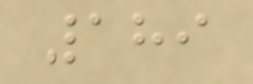189
